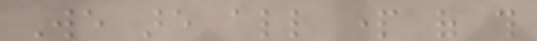We are all part of this
